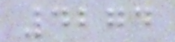4274
